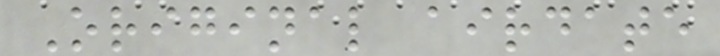Original airdate
